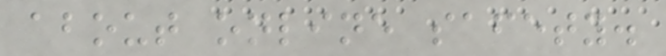about online safety.
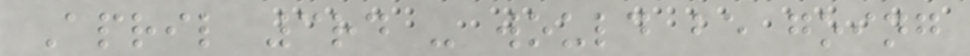April 3rd - would be going
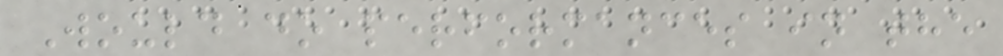Would do performances in the
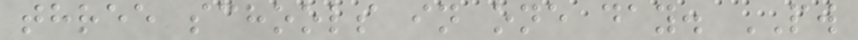three schools in one day. PW
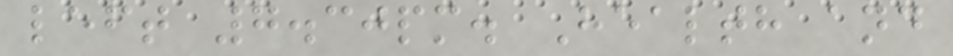left 7.30pm. Health and
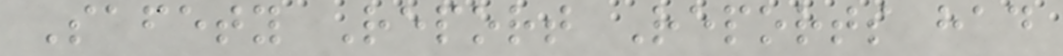Safety Report Reports had
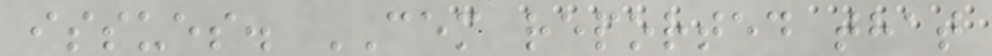issues. CEM reported that
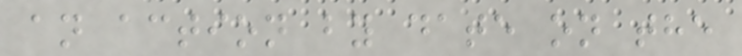an action by date on the
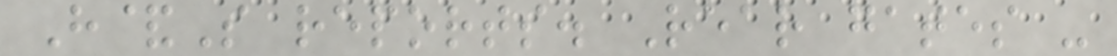H&S reports. Rear gates -
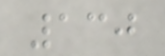130
